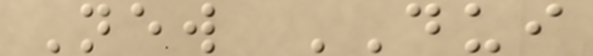New DUI
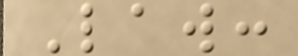Law:
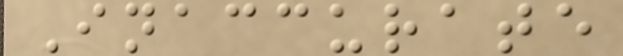Inaccurate
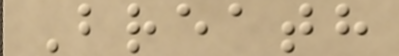Breath
